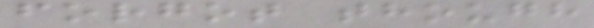forgot though
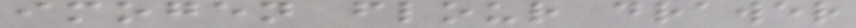imogen flour drawer
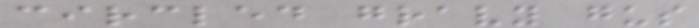circled gravy gus
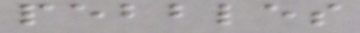pebbles
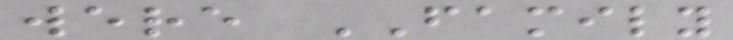were FAMILY
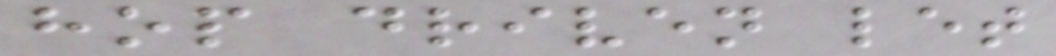hop driven let
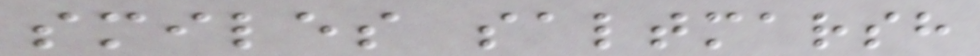smiles saltmarsh
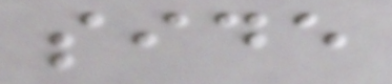side
